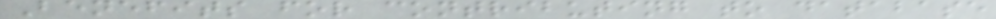Benefits for contributing to database
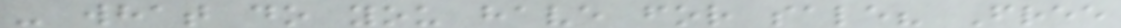- what do you have for sale? Free
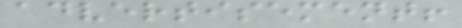advertisement!
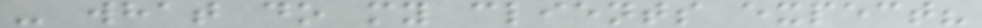- what do my clients expect?
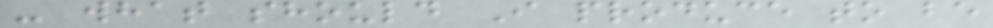- what should I produce to be
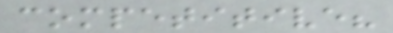competitive?
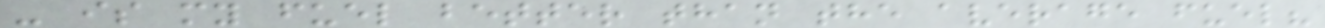- is my fuel better than the average fuel?
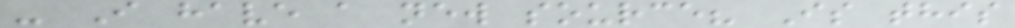- I have a new source? Is this
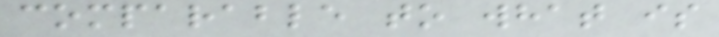comparable to what is
